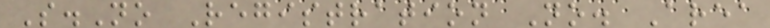S.No Registration No. Area
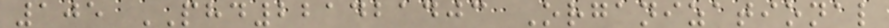105 PHD221421403 Organizational
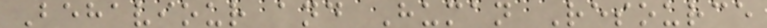Behaviour and Human Resource
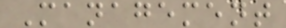Management
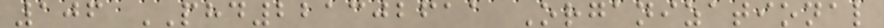106 PHD221302611 Organizational
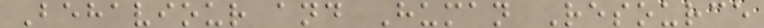Behaviour and Human Resource
